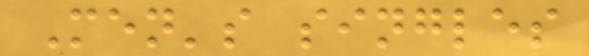Men's singles
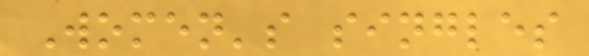Women's singles
